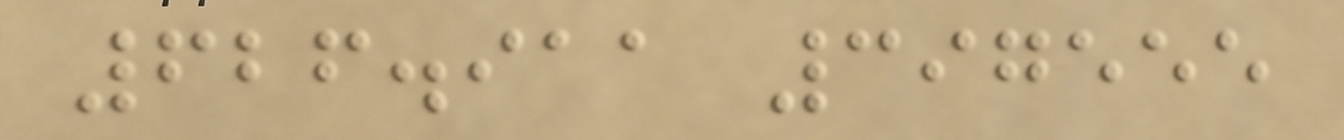626.911 397555
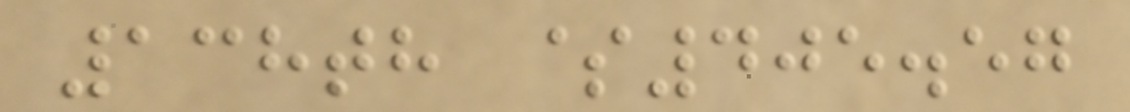138th $405.57
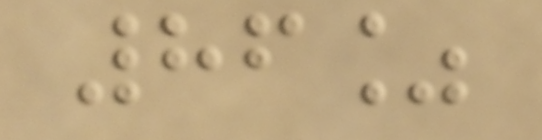86%
